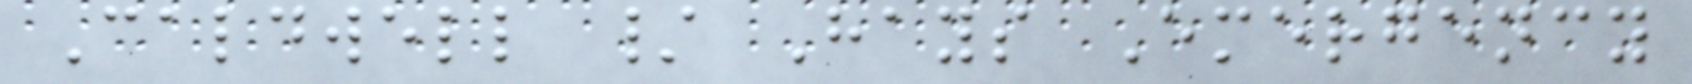Caldwell / Hays Emergency
